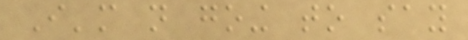I'm not going to say
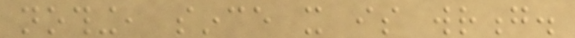nothing, since it is wrong.
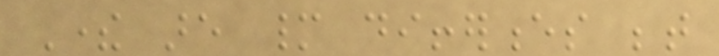There are many differences between
